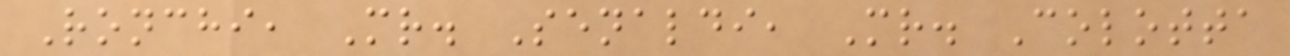Ronchi, Mr. Senaldi, Mr. Colotta
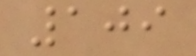109
